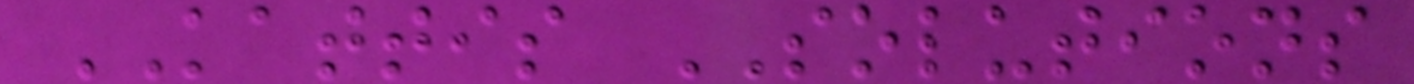KATTIS SOLUTIONS
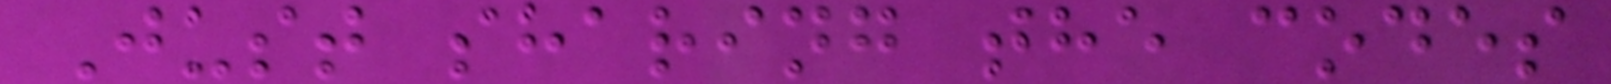Just sharing the codes
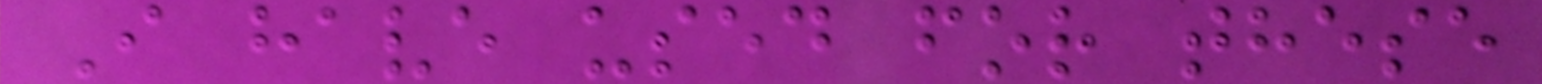I have used for these
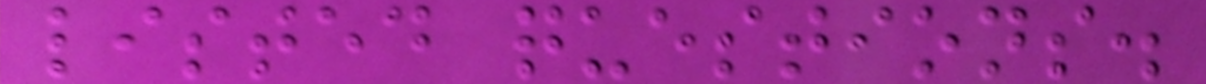listed questions.
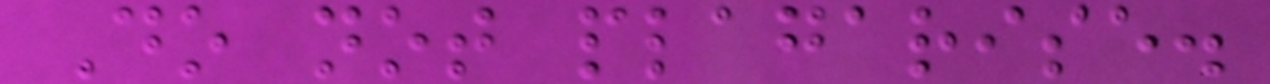Do not plagarise.
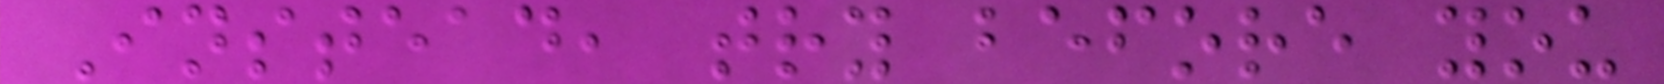Instead, try before you
